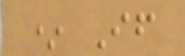* If
